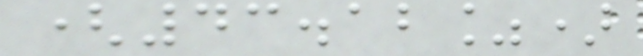(43.12%)
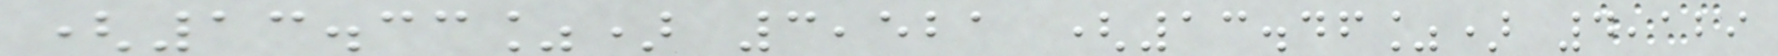(13.33%) 3,521 (13.46%) 4,129
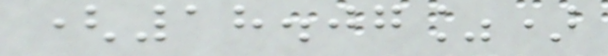(18.07%)
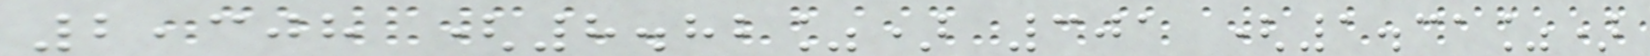2,308 (8.82%) 301 (1.31%)
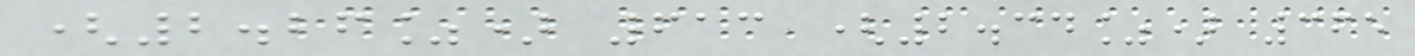(2.26%) 613 (2.34%) 365
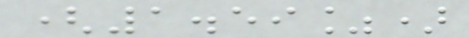(1.59%)
